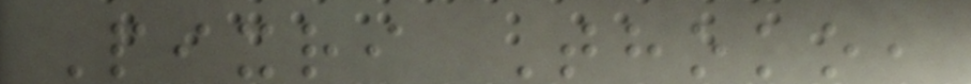Pixri Thoko,
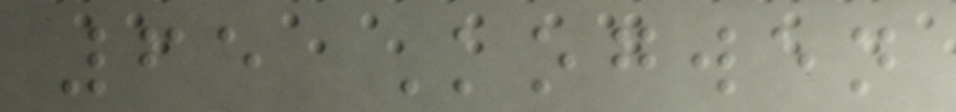65 Kogwen
